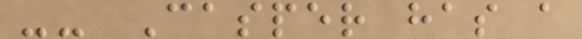-- Casper has a
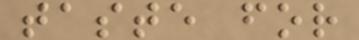taste for
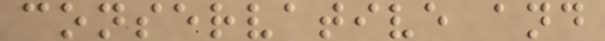conservative and
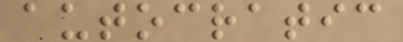autocratic
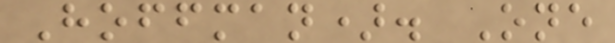Hoffman). One
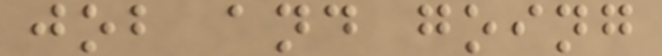job and going
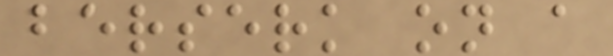berserk on a
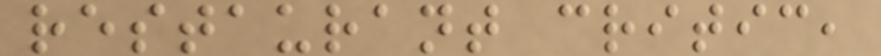restaurant critic,
